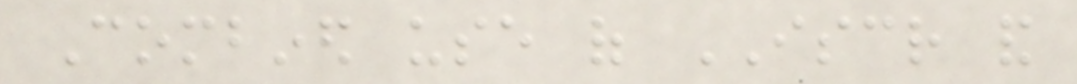Combined use of ISCR and
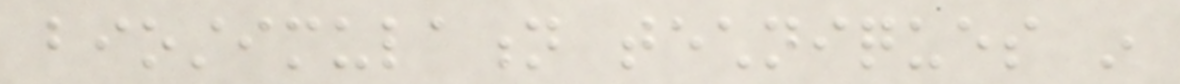biostimulation techniques in
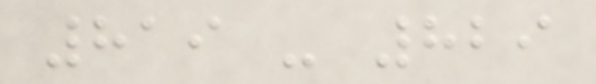819 - 829
